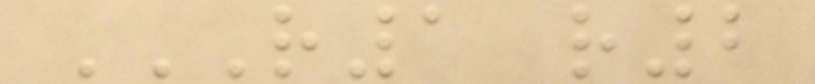R1 R2
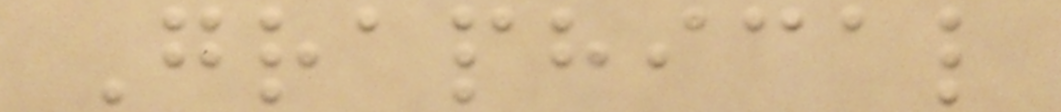Graphical
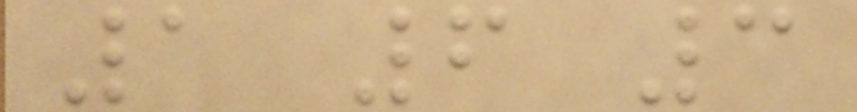1 6 3
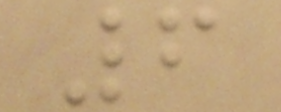6
